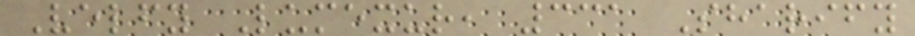Velfy Lumexur, 331 Sharify
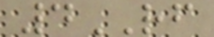4RF
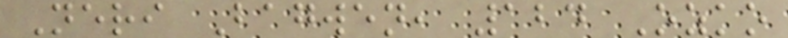Neri Bagwen, 124 Ozko
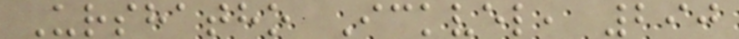Urshatho Ickvel, 290
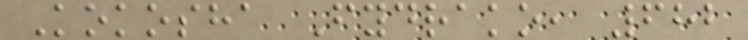Kokosha Fydrako, 682
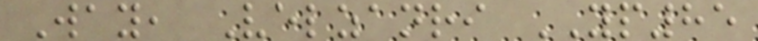Way, Velzanri YP85
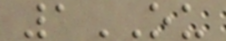1OU
